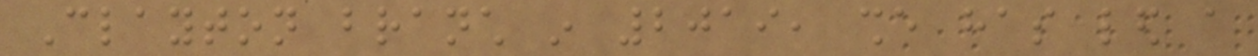Clayton branch in 2019, she has led a
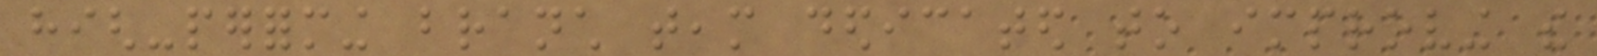high-performing branch team dedicated to improving the
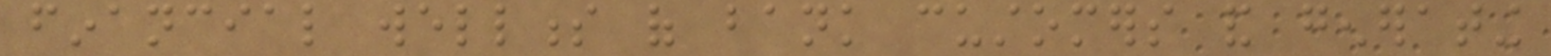financial wellness of bank customers and generating
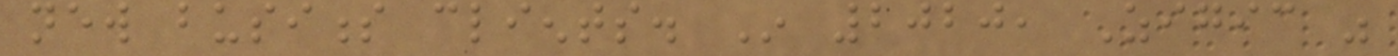new business clients. In 2020, Zigic was
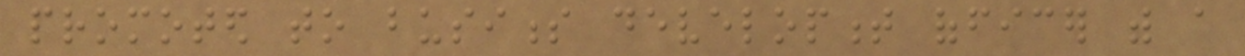promoted to business development officer with a
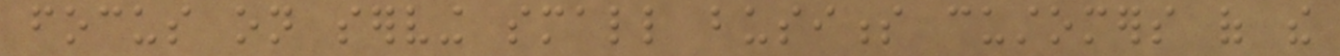focus on serving small business customers of the
